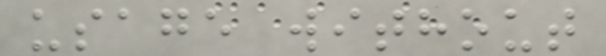usage without
